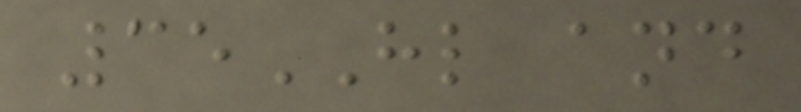35HL and
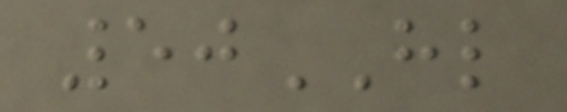50HL
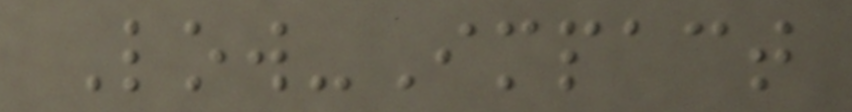Low-Impact
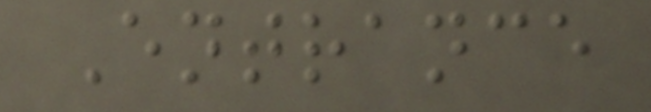Entrance
